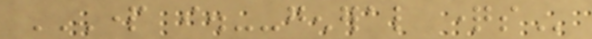PART I.--GENERAL QUESTIONS
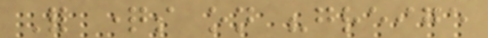For questions on "greige
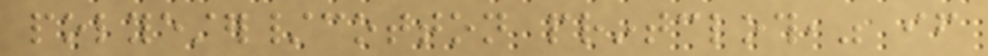polyester/cotton printcloth," if
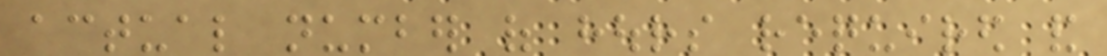actual number of hours required and
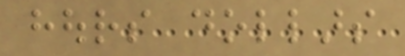hours dollars
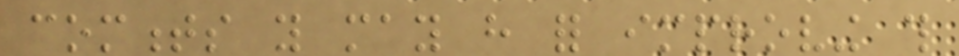comments you may have for improving this
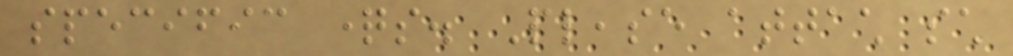specific questions. Please attach such
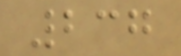237
